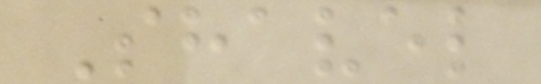Shavel
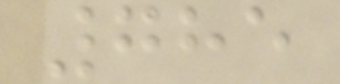785
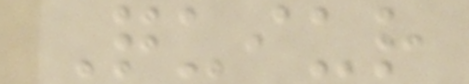Quiur
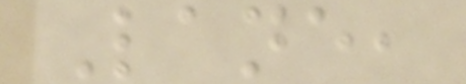Lane,
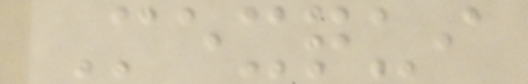Mexqui
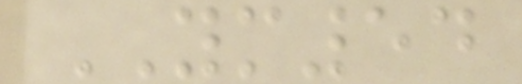YM54
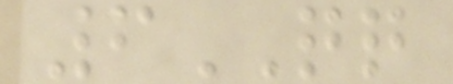6QQ
